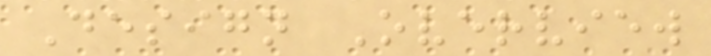Design Overview
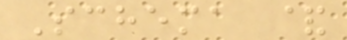Schema &
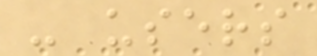- users
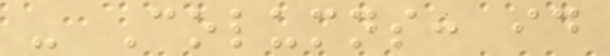- Columns: id
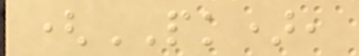(PK),
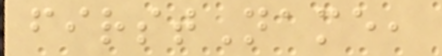firstName,
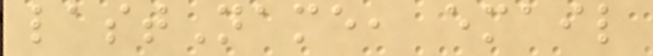lastName, email
